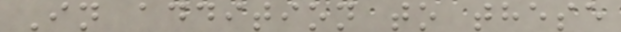In addition to these
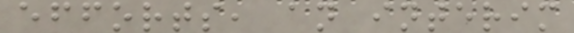efforts, an interim
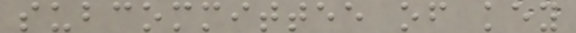subcommittee of key
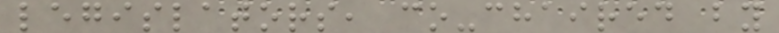legislators, co-chaired by
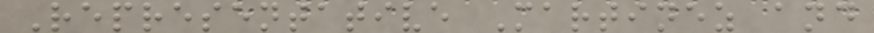Representative Martinez and
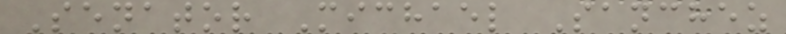Senator Michael Sanchez
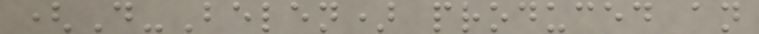(D-Belen) produced an
